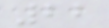22
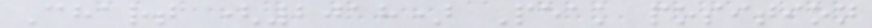Chart (2018) Peak position
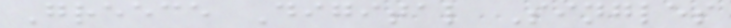Greece Digital Singles
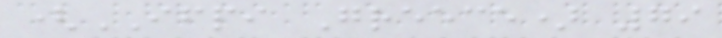(IFPI Greece) 79
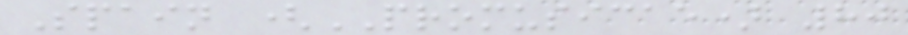Spain (PROMUSICAE) 80
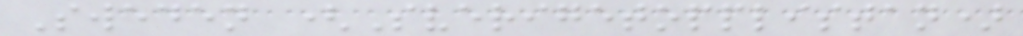Sweden (Sverigetopplistan)
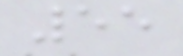55
